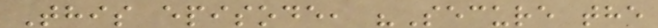This episode, "Secure the
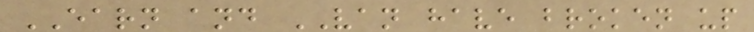EARN and VAN have broken up
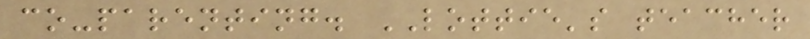co-parenting. LOTTIE's teacher
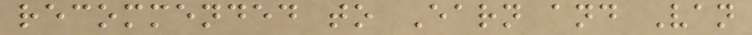recommended to Earn and Van
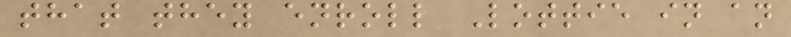that they enroll Lottie in an
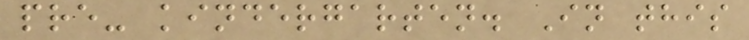pre- kindergarten. In this
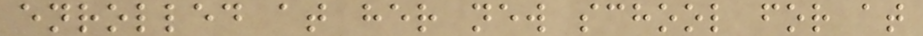enrolled at her new school for at
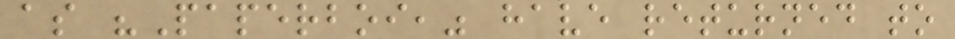as "Paperboi," have returned to
